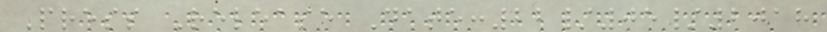Press Release Date:22/05/2018
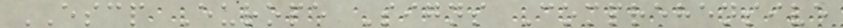ESCP Europe Signs Comprehensive
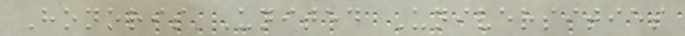Honoris United Universities
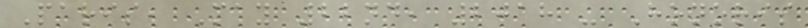Paris, May 22nd, 2018 - Honoris
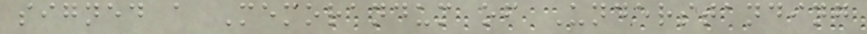signed a Memorandum of Understanding
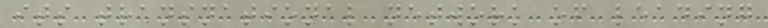its transnational network of leading
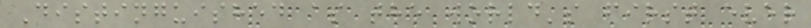Distinguished as the world's first ever
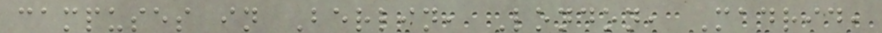campuses in Berlin, London, Madrid,
